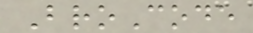BroCode
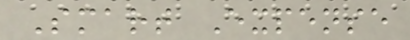Smart Expense
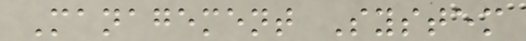Management System
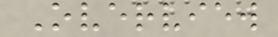Overview
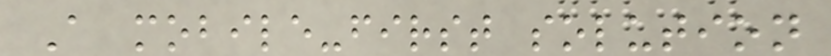A mobile-first solution
